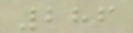286
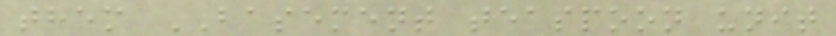them BASEMENT teaspoon unit
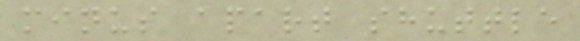minus apart shuttle
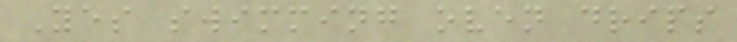Yes swimming oven drips
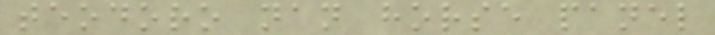teodoro nan horse panel
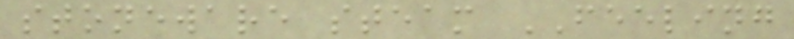stoneware steam FEELING
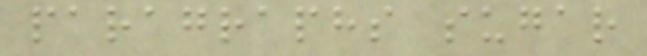paragraphs sugar
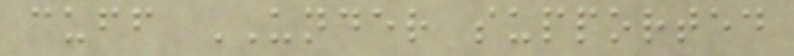cuff UNDER supported
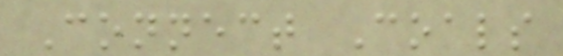Connect Coals
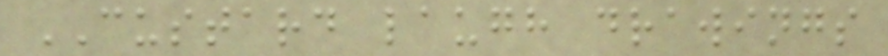CUSTARD laugh drawings
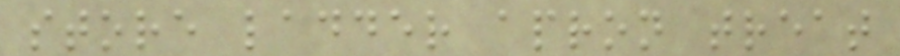store ladder apron treat
